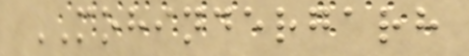MOHINDERGARH
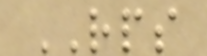RPS
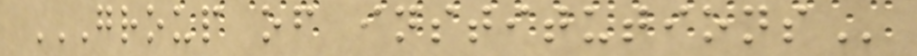GROUP OF INSTITUTIONS
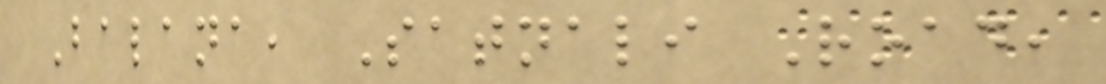Balana, Satnali Road,
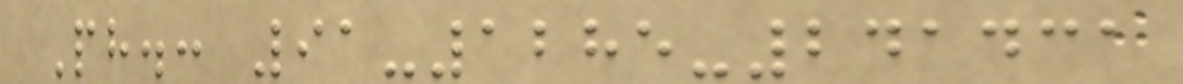Ph.: 91-1285-241431
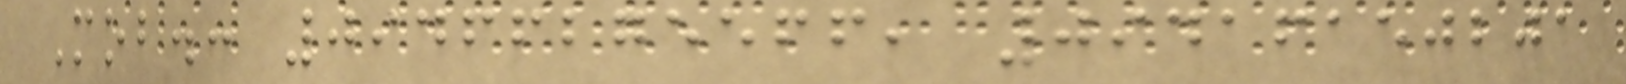Mob.: 09466275566, 09416150201
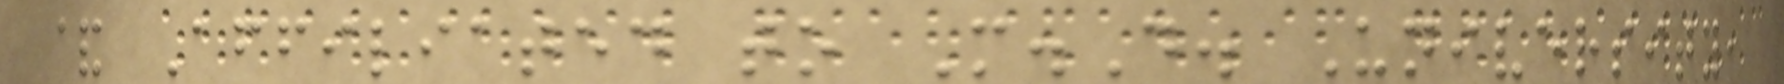& Affiliated to M.D. University,
